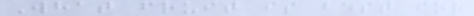What fruit is best for
